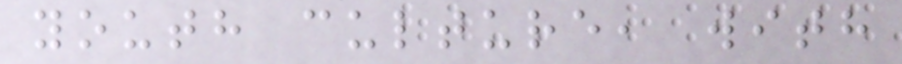youth culture, with
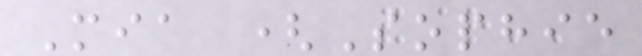Mia (Sophie
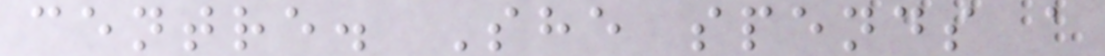centre. She spends a
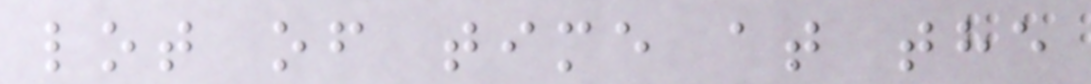lot of time at the
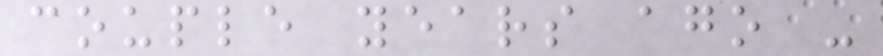couple years ago -
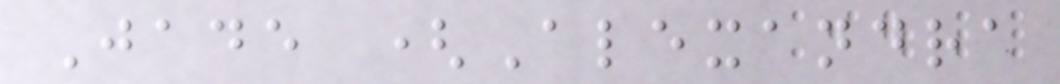Jade (Alexandra
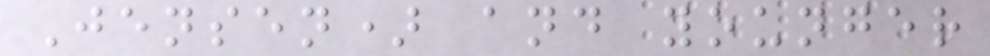Jensen) and younger
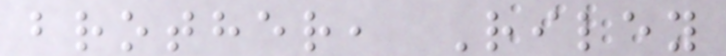brother, Riley
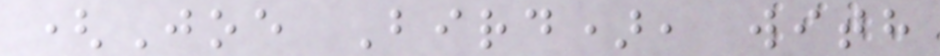(Joe Bird), with
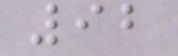92
